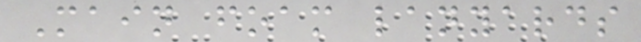Main foam lanyards
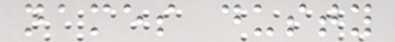names dusty
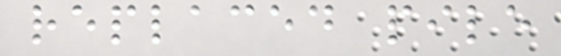replaced pile
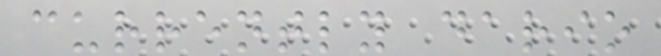currently dario
